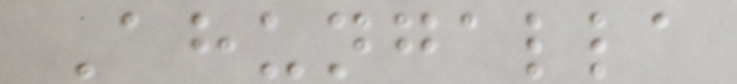Ahungalla
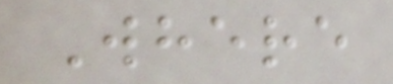Where
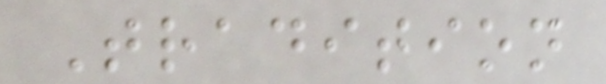Tradition
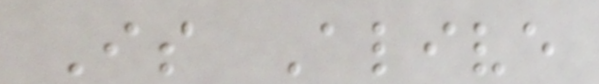Is Alive
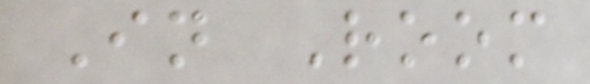In Room
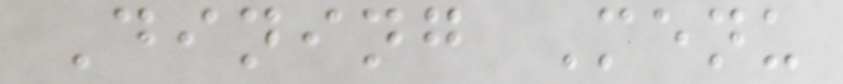Dining Menu
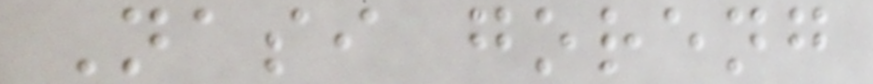Nasi goreng
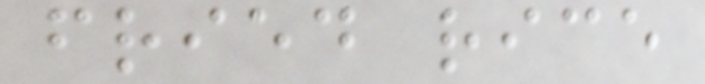fried rice
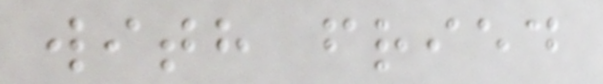with fried
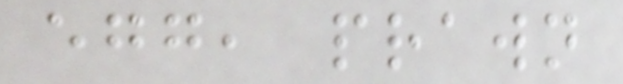egg, prawn
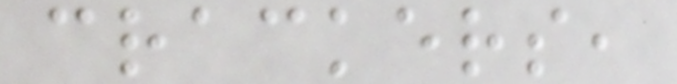crackers,
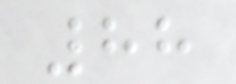88
